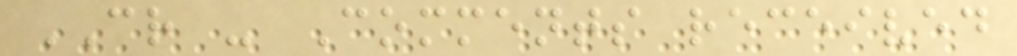CR - Comments received
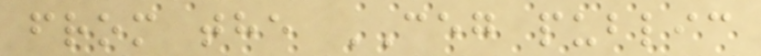from the CEG public
